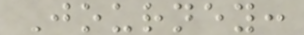Journey:
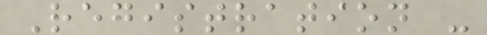Registration -
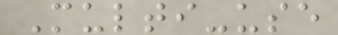Multi-use
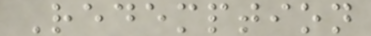Redemption
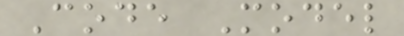Code Model
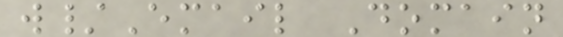w/Email Domain
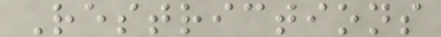Restrictions
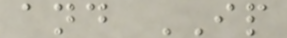and IP
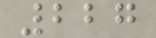227
